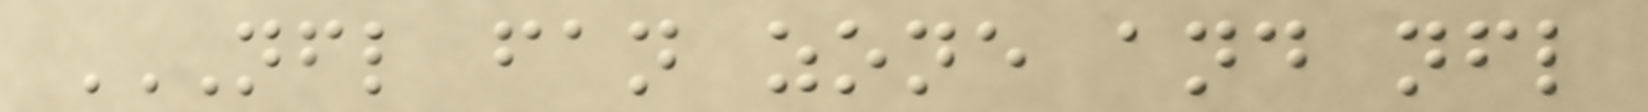NFL FAN ZONE AND NFL
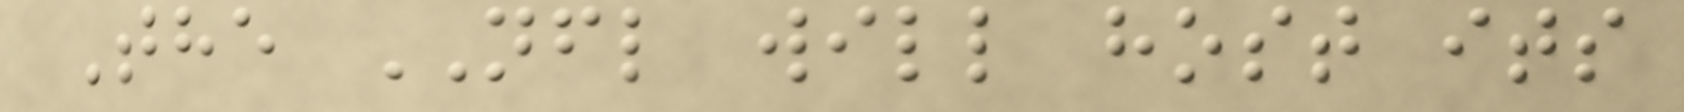The NFL will host its
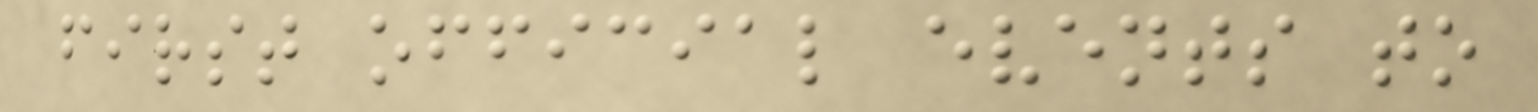first official events to
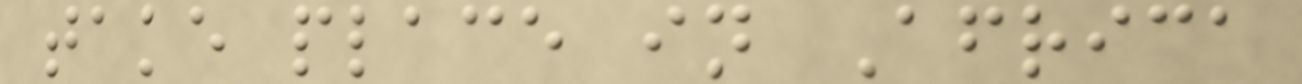take place in Africa
